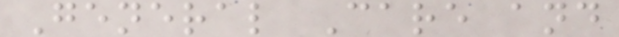General Care and
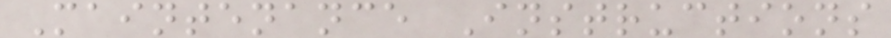Maintenance Instructions
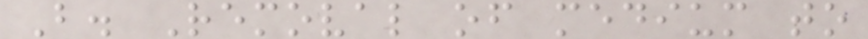B. Removal of medium to
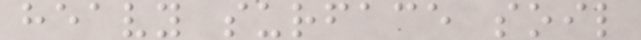heavy surface soil
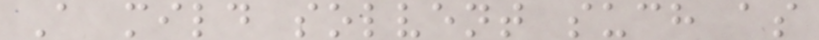A mild solvent such as
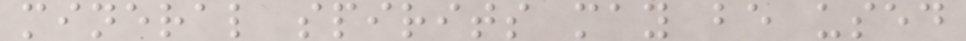mineral spirits may be used
